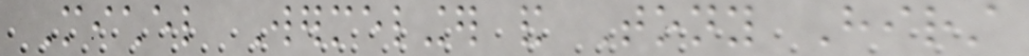Michel Wermelinger and Tony Hirst
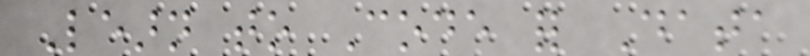Learn to Code for Data
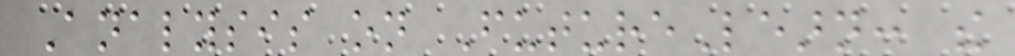Analysis on FutureLearn: the
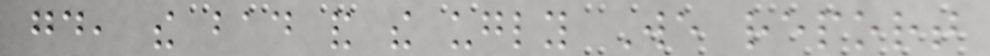good, the bad and the ugly We report
